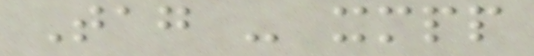Tag - xmpp
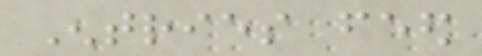Entries feed
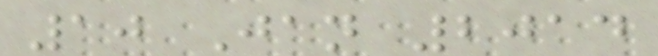10 Jan 2014
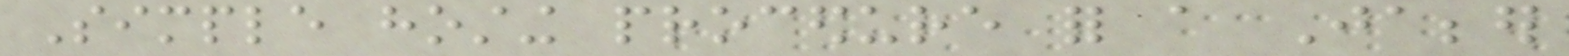Simple hosting procedure for a Jabber
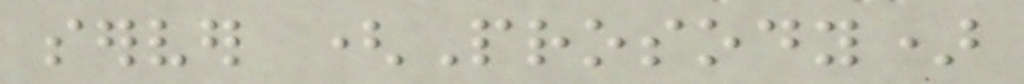server (Prosody)
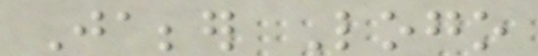Jabber Logo
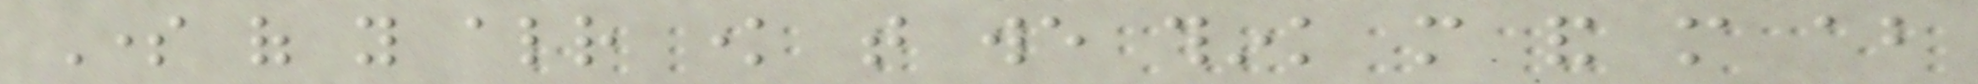Some of you already know that we think more and more about
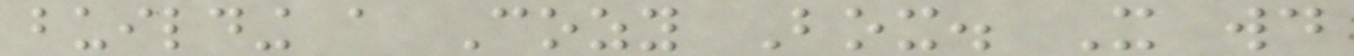building a Cozy Box. It would
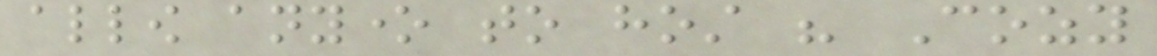allow anyone to host his Cozy
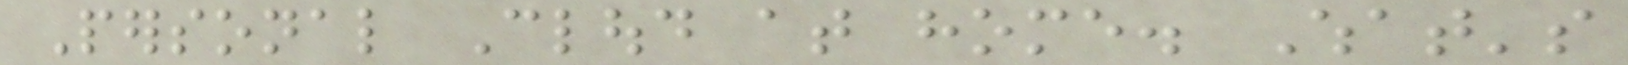Personal Cloud at home. What's
